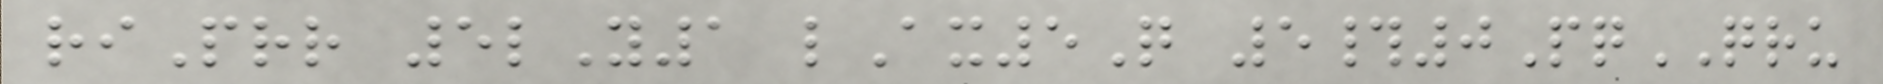riPrr 5lY1 lAx5Q 5#0PqQRU
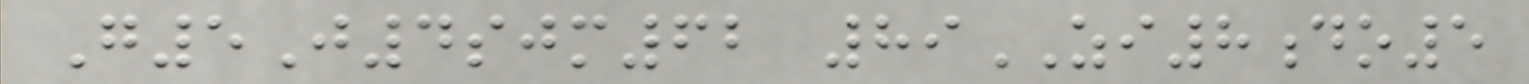G5J4sjm62 89ZI8do5
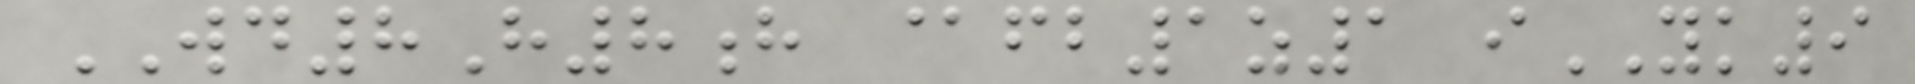WD8H8h @fb1z1 iYK9
